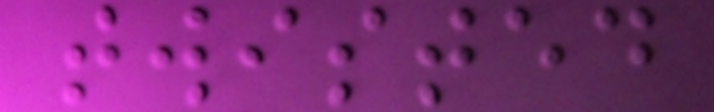twisted
